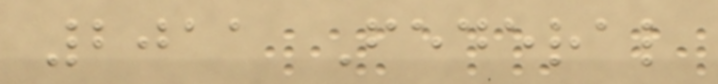2011 Federal
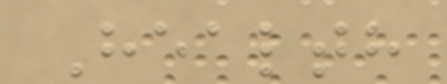Health
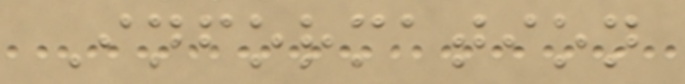Information
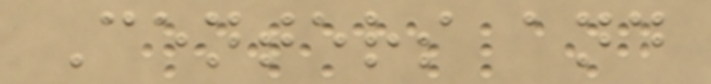Centers and
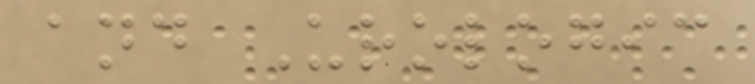and Urologic
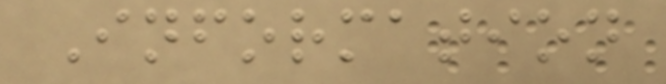Information
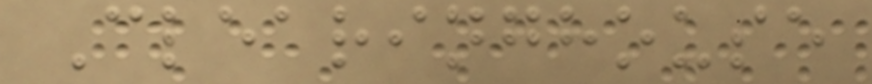Clearinghouse
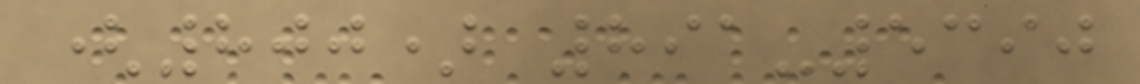(800) 891-5390
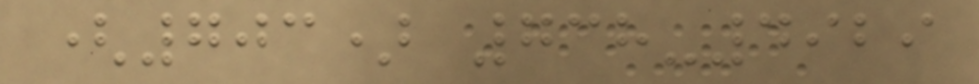(703) 738-4929
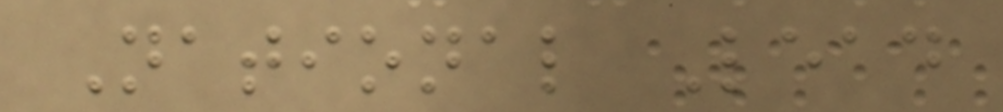National Lead
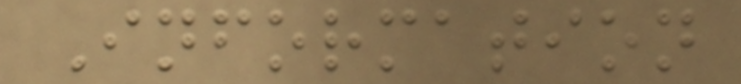Information
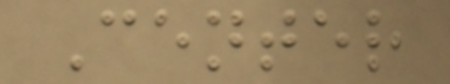Center
